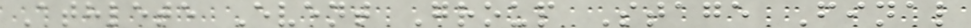Athlete Event Group Stage Final
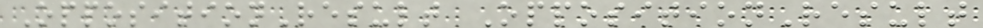OppositionResult OppositionResult
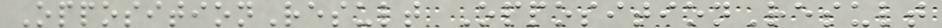OppositionResult OppositionResult
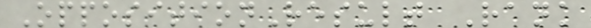OppositionResult Rank
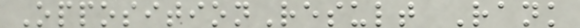OppositionResult Rank
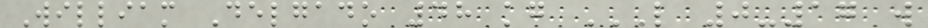William Delgado 48 kg L 0-17 W
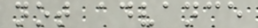not advance
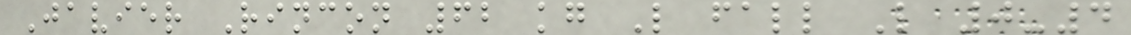Javier Rincon 62 kg L fall L 0-4
